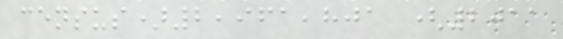census)2,961,801 (2011
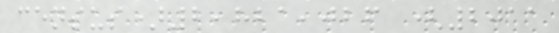census)2,821,026 (2011
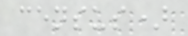census)
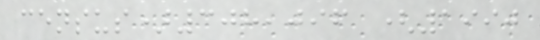census)308,096 (1990
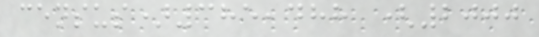census)385,488 (2000
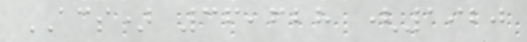ACS) 36,628 (1920
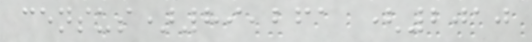census)89,261 (2010
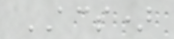ACS)
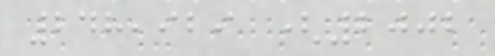248,929 (2002
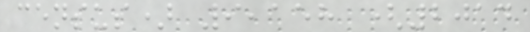census) 9,158 (2014
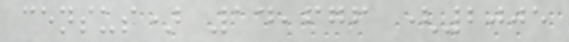census) 14,676 (2005
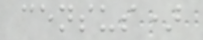census)
